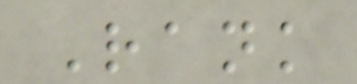Rank
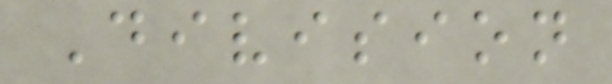Division
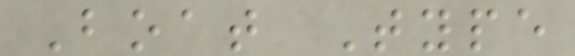Boat Type
